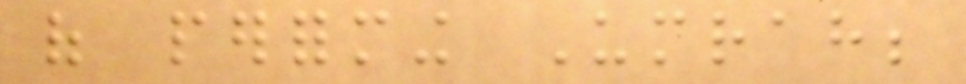of performing Umrah;
